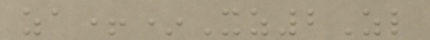za+*Xz2Zl
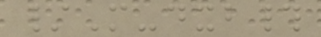/M-dxb#
